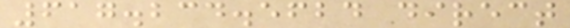617.234.5624 direct
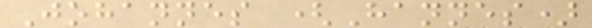Johannes (Hannes)
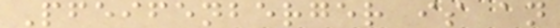Pfeifenberger is an
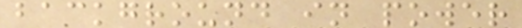background in power
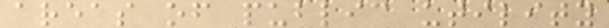areas of public utility
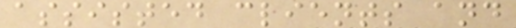assisted clients and
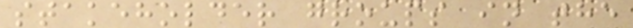stakeholder groups in the
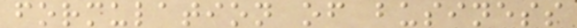formulation of business
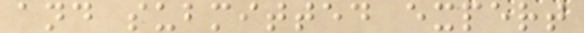and submitted expert
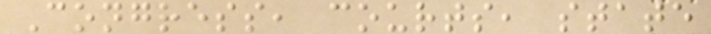Congress, courts, state
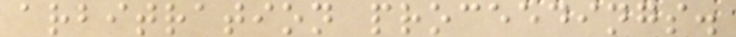arbitration proceedings.
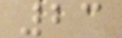23
